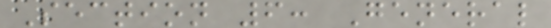Section 6: General
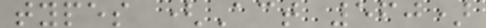types (Act 560)
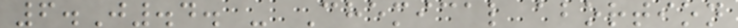6.J.4. - Chemical abortion
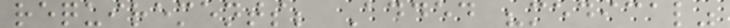requirements; Added "medical"
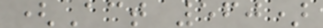(Act 560)
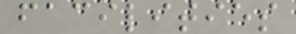facilities
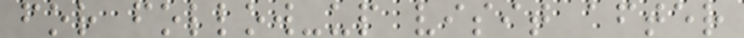for follow-up visit after
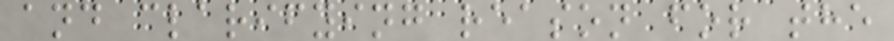and clarifying reason for the
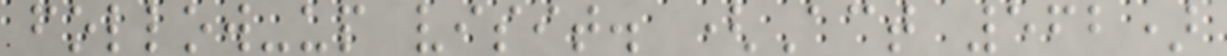follow-up visit. (Act 562)
